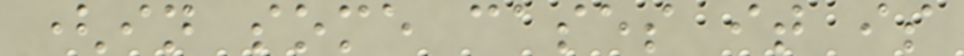(in some cases it is
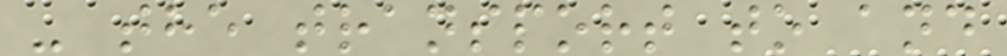- the transport to and
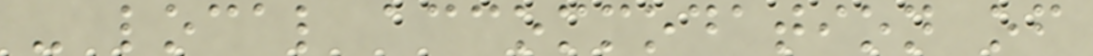- local accommodation of
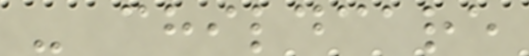- childcare
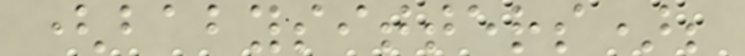(babysitters);
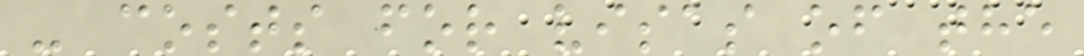- costs for visas of the
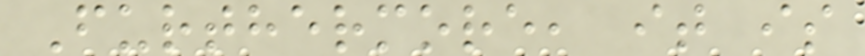Furthermore, it is
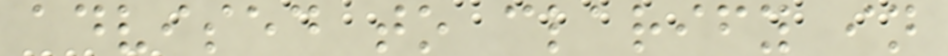advised to clarify in
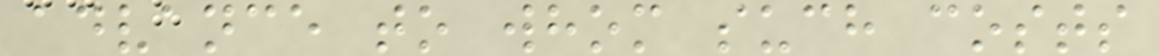advance to whom such costs
